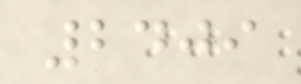2409
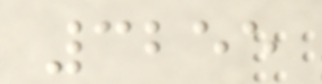3255
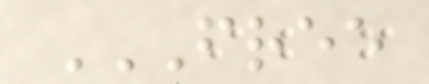FREE
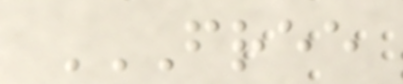FREE
